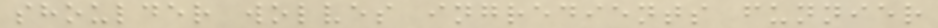shoulder wolves ingredients funnier
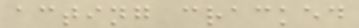acting cracked
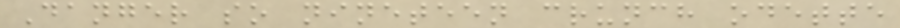Danger so nineteen crunch odette
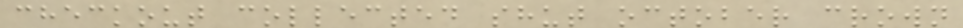checkout collected shut october crown
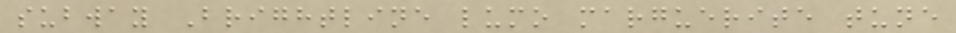subway Brightline lumo marguerite tune
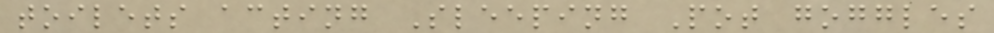toilets acting Sleeping Pot goggles
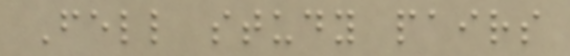Fell study pairs
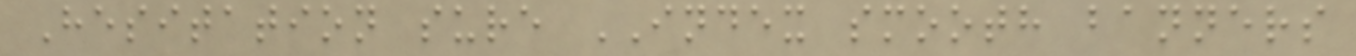Hesitation sure INDEX smooth banners
